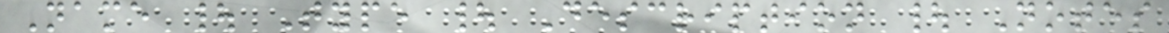Name | Type | Description | Notes
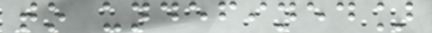to undefined]
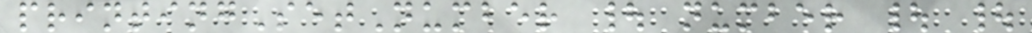printingSetNumber | number | |
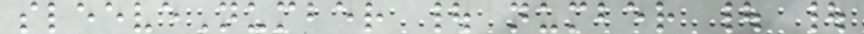sleeveNumber | number | |
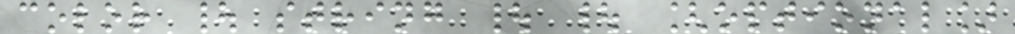color | string | | [optional]
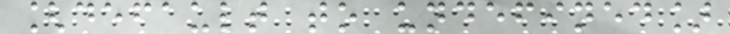[default to undefined]
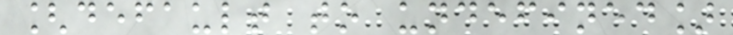[default to undefined]
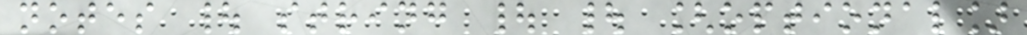notes | string | | [optional]
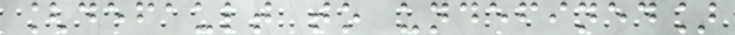[default to undefined]
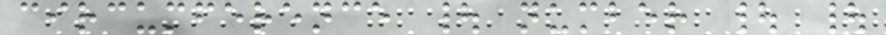circumference | number | |
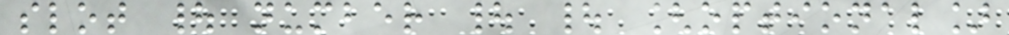slot | number | | [optional]
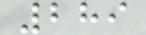289
